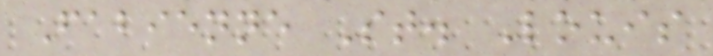Fabienne St. Louis
